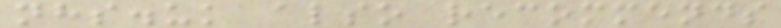nhs.uk also recommends
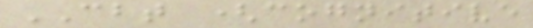CBT (cognitive
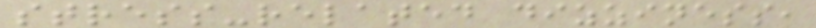stress-related dizziness,
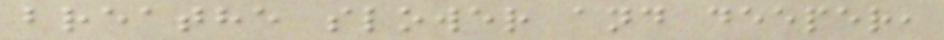breathe slower and deeper,
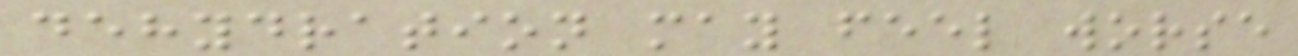dehydration may feel worse
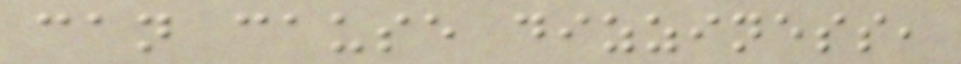can cause dizziness,
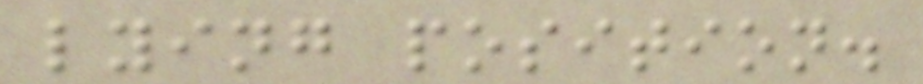lying position.
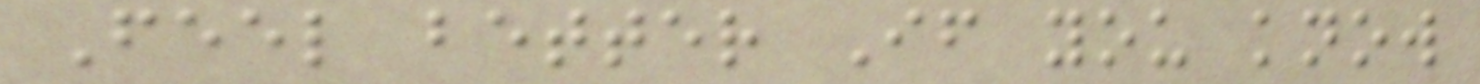Feel better If you know
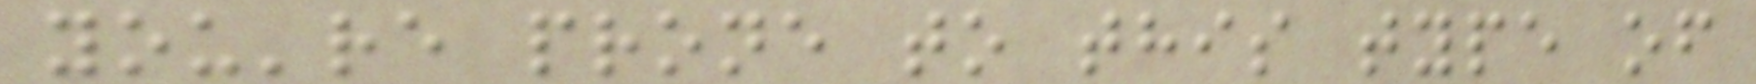you're prone to this type of
